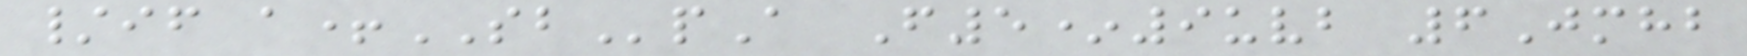/if a+SBpA F5*9uvb 6Jmhb
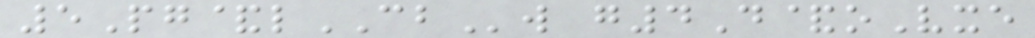5Pg&lCBw g4D&oVxe
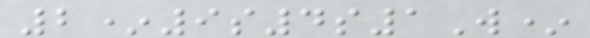2*9s4s1W*
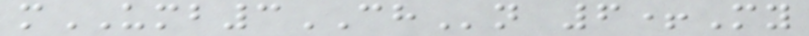mUMB3CHn 6+My
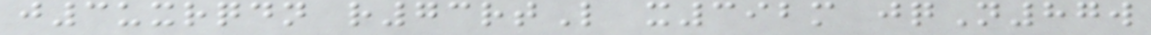j3uxrqdn r73rtL x392m jqN87w
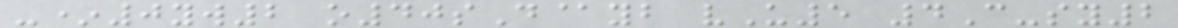-*0yw2 o40sD@yb vU5 4C-sy2
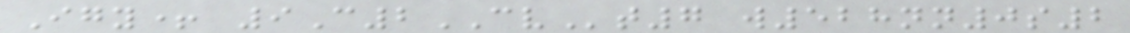Igy+ 9C2CVt7 w528nn0s2
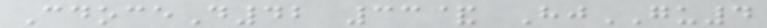CdoceD42 33& HjGU4
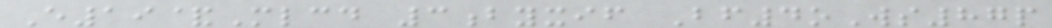E19&Mlcd 3byxif Bf4oWs87p
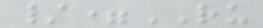/=RU
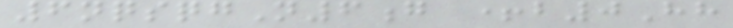6nqsqgN6g +b0Hh
